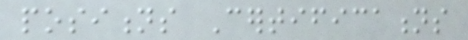positions Certifications
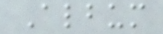Album
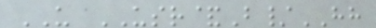US USR&B/HH
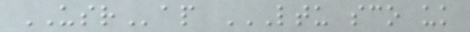USRap LTU SCO UK
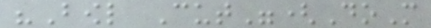"Bowl Cut"(DoM
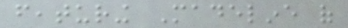featuring Madeline of
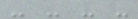- - - -
